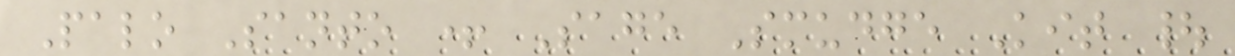Palo Santo + Sage Smudge Kit |
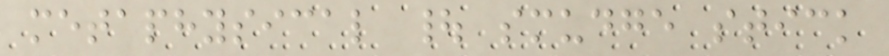metaphysical | smudge stick
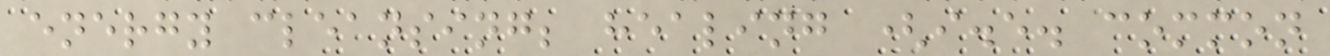energy cleansing; healing (i.e. common
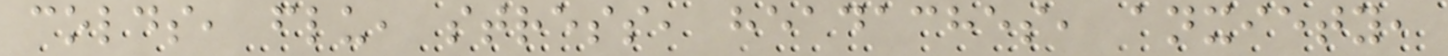colds, flu, stress, headaches, anxiety,
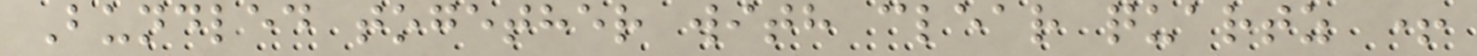Bundled together with clear quartz +
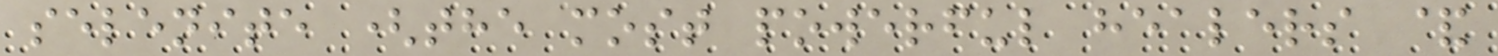selenite (the most powerful healers &
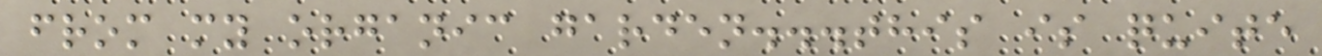from my organic garden...this is quite
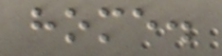home.
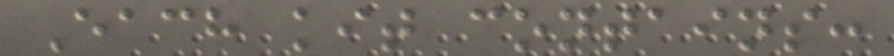Each kit contains:
